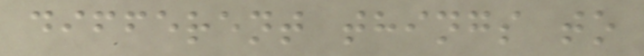different things to
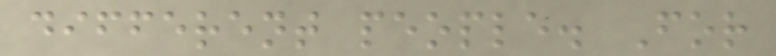different people. For
